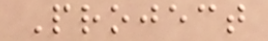Project
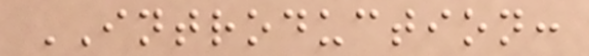INTRODUCTION:
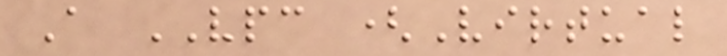A VPC (Virtual
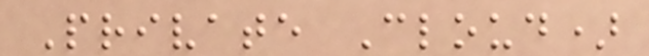Private Cloud)
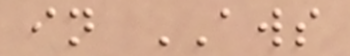in AWS
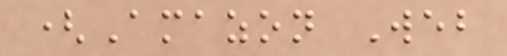(Amazon Web
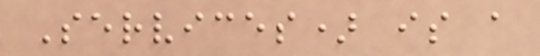Services) is a
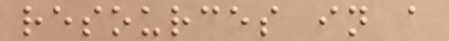resources in a
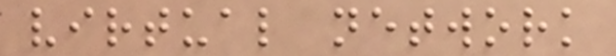virtual network
